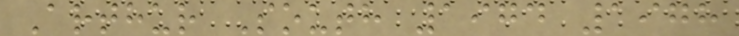Arthur South 1974 1978
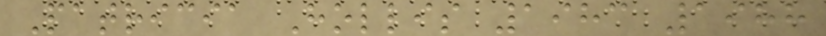Patricia Hollis 1983 1988
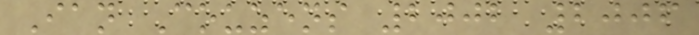Ian Couzens 2002 2006
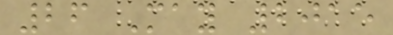26 May 2015
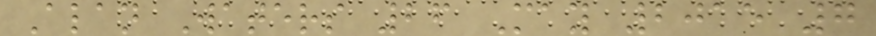Alan Waters 26 May 2015 7
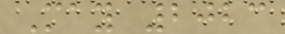May 2023
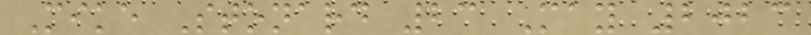Mike Stonard 23 May 2023
